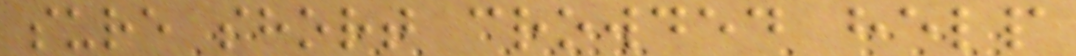sure short crowded help
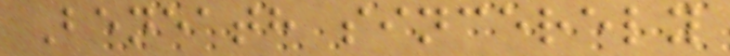Beneath sincerely
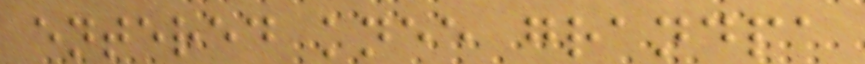entered knee grandpa
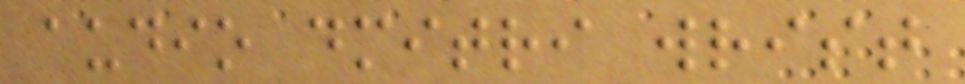audio dmitri wrist
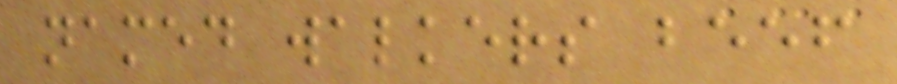named walkers beef
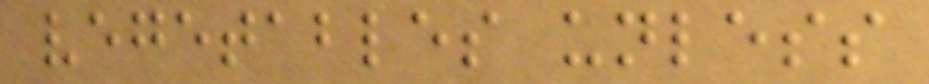vegetables unless
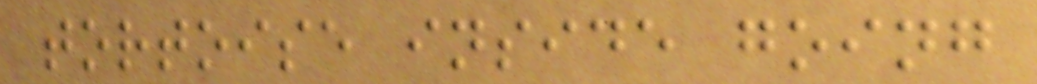tortoise inside going
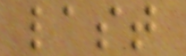last
